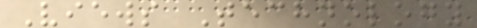Views Technology
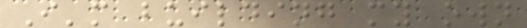I'm building my own
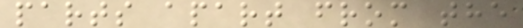parts apart from the
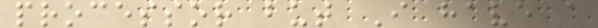processor but I have a
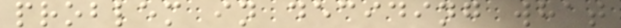problem in deciding what
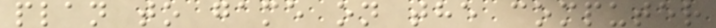plan to game on the computer
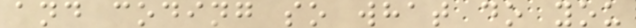and coding so what do you
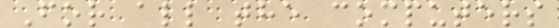For all the computers
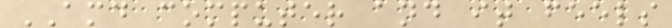AMD computer and it feels
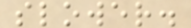slower.
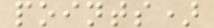points)
